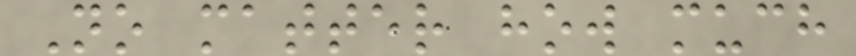No matter how much
